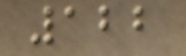122
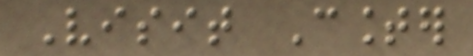Visit Counter
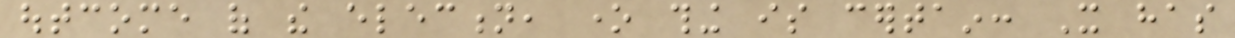outcome of the election, one thing is certain: It has
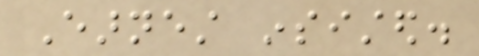Earnest insisted.
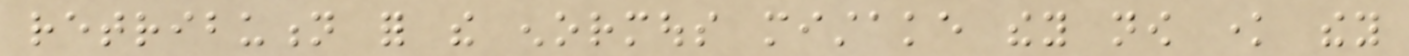retribution for the enormous mistake they now know they
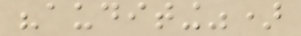"auditing")
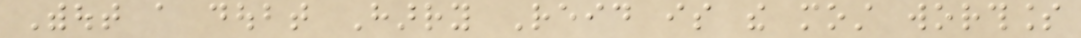Without a doubt Harry Reid is the most worthless
